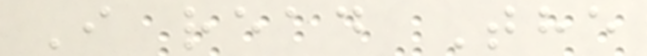I read The
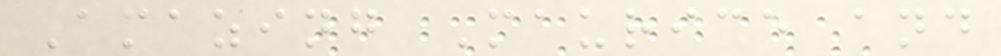Amazing Maurice and
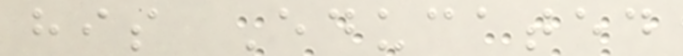his Educated
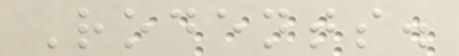Rodents.
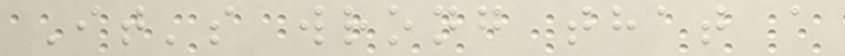It's wrong that a
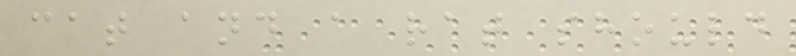cat and a rat should
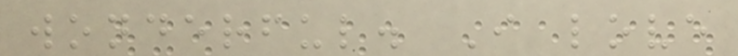wonderful. I love
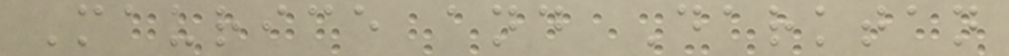Maurice and Darktan
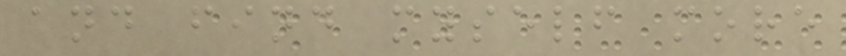and find myself more
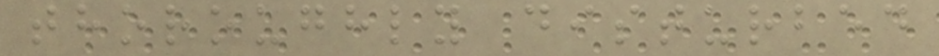thoroughly disturbed
